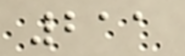211
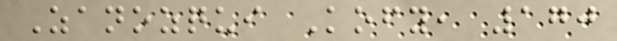Zanozqui Kofy, 170
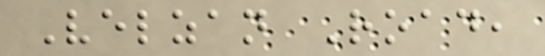Velzan Road,
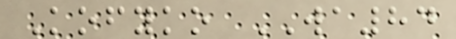Kofyko WA84
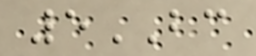5BC
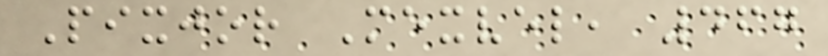Pixjor Mexvel, 467
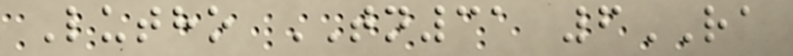Lutho TN31 6RA
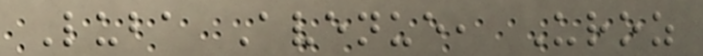Luba Avenue, Uroz
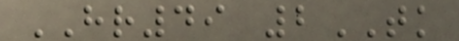HR49 2TK
